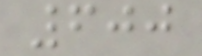600
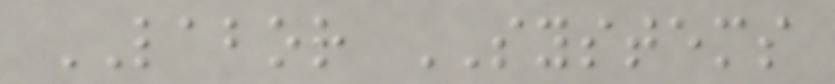LABOR SYSTEMS
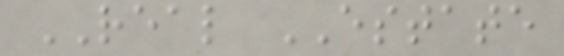REAL ESTATE
